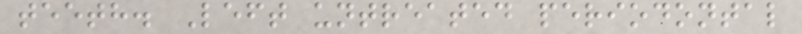teeth. Left untreated periodontal
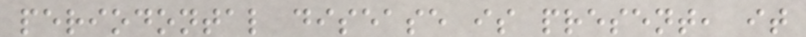periodontal disease is present, it
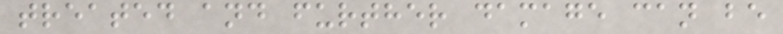treated and further damage can be
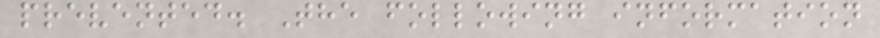prevented. The following information
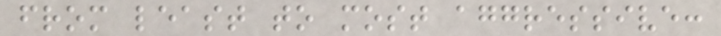from least to most aggressive:
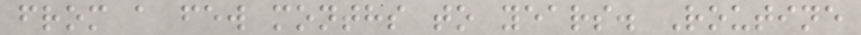from a few months to years. Routine
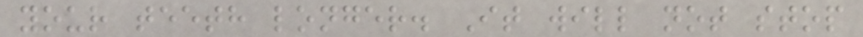your teeth longer. It will not stop
